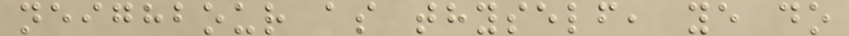neighbour as thyself, ye do
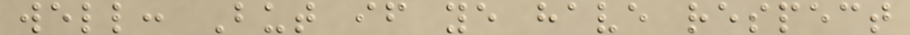well: But if ye have respect
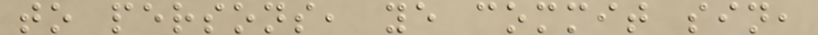to persons, ye commit sin,
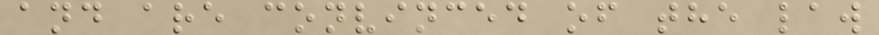and are convinced of the law
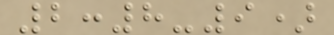2:8-9)
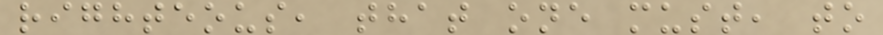righteous, that one must, to
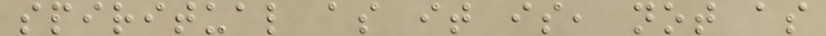spiritual as it is, not as
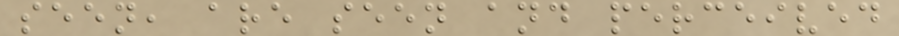seen, are seen and perceived
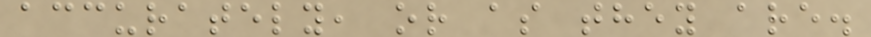accurately, or as they are.
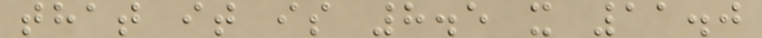that it is 8.5 x 11.0
